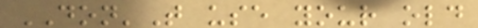DON'T use your old
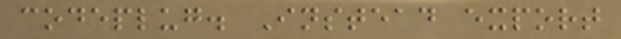codeplug. Instead export
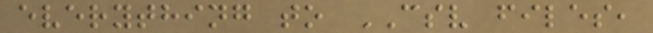everything to CSV files,
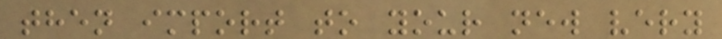then import to your new very
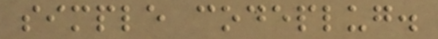simple codeplug.
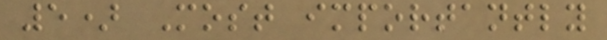5) Most importantly
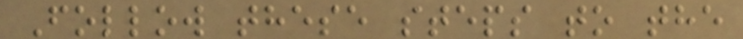Follow these steps to the
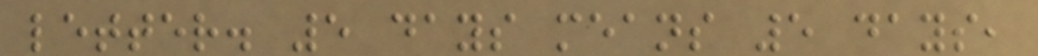letter. 5 days means 5 days,
